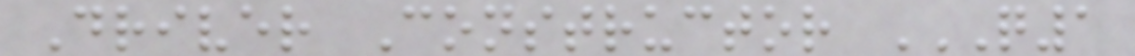Driver Constructor Q1
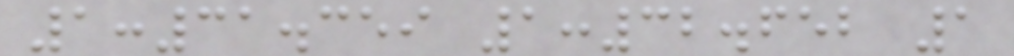1:31.359 1:32.652 1
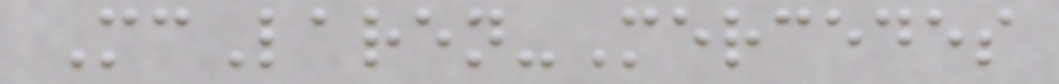McLaren-Mercedes
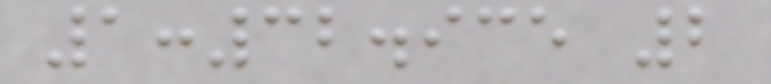1:32.935 2
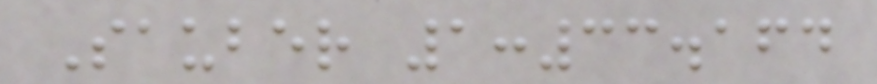Sauber 1:33.164
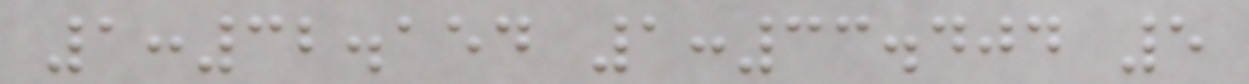1:32.154 1:33.404 5
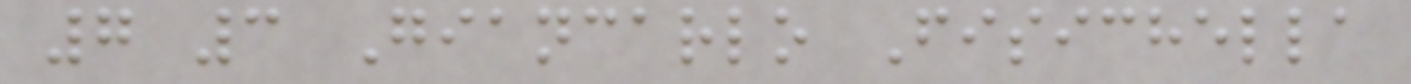7 3 Giancarlo Fisichella
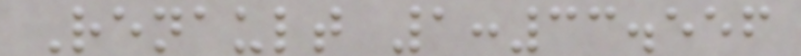Renault 1:33.556
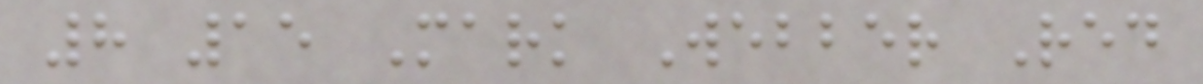8 15 Mark Webber Red
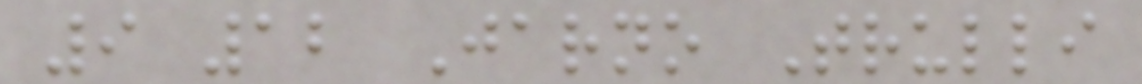9 12 Jarno Trulli
